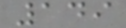149
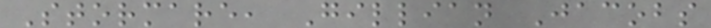Stormare, Gillian Jacobs
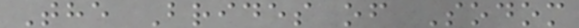The Brides of Sodom
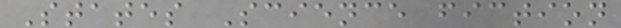States Science fiction
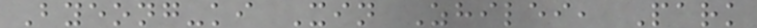Byeong-ki Xin Zhilei, Park
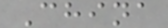China
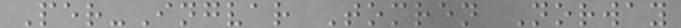Per-Ingvar Tomren Norway
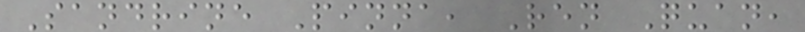Sandrine Pinna, Ren Quan,
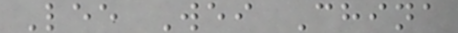Lee Wei China
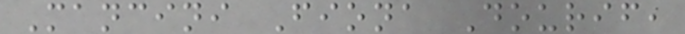Mancini Fiona Dourif,
